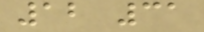12 31
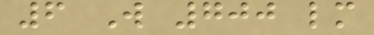6 W 700 lm
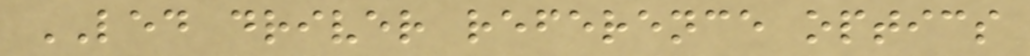LED driver reference optics
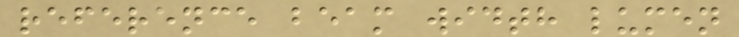reference beam width lumen
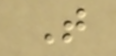T
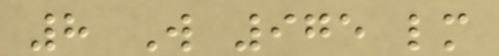8 W 975 lm
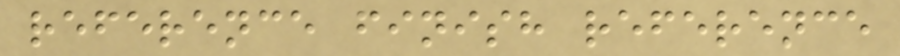reference finish reference
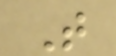T
